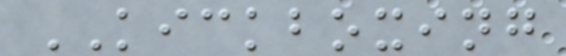KICKBOXING
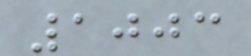1003
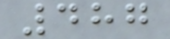487
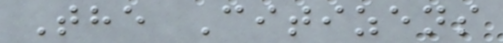The Citizens
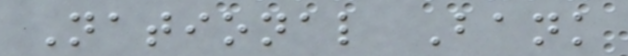National Bank
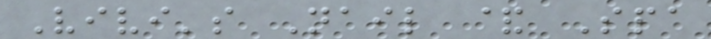Vivi's Nail & Spa
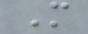M
